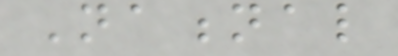National
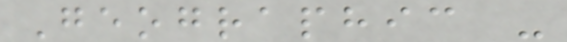Geographic -
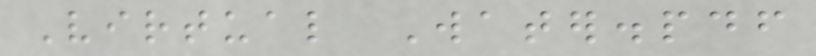Virtual Water.pdf
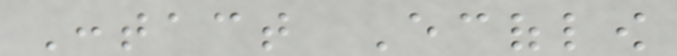Contact Ecoflow
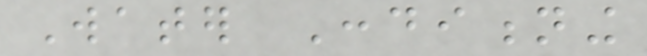Water Conditioning
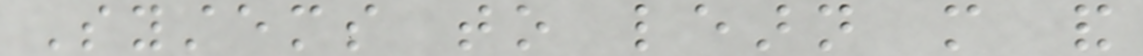Systems to learn more and
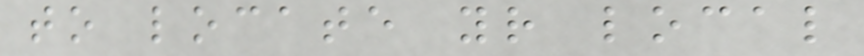to locate your local
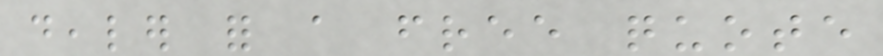dealer for a free quote
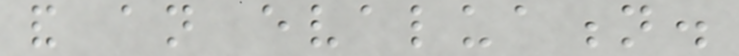and an evaluation.
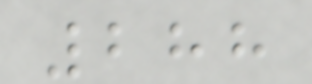288
